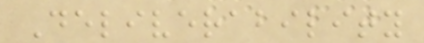Deliverability
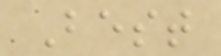Best
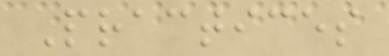Practices
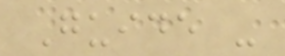Guide -
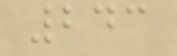243
